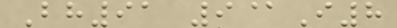Bh91 9@I8
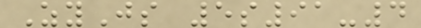ZyJs 5s91-4
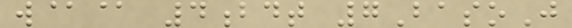w@@ 4bdt 7BasoJ
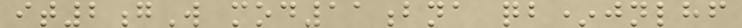it2gW mod11bna qb*jnlhf
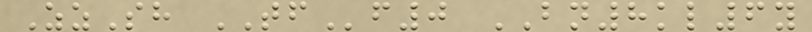ZzSh TFf0 BN8kl6y
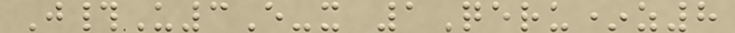J#U3E-x 1Qeru*z8
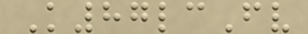K87lcFv
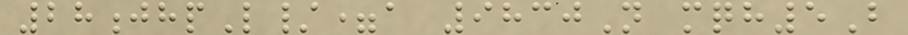28jhpL/=a 9830N mqh5B
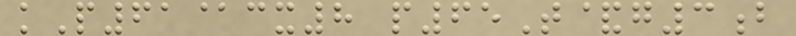kP61@cx8 p65T&g3b
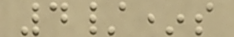4/*s
